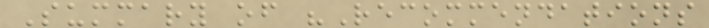Summary of "Recommendations
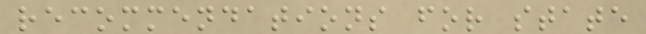recommendations for state
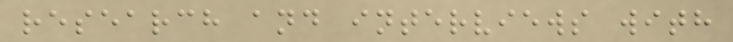research and interviews with
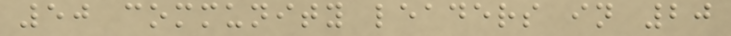50 community leaders in 20
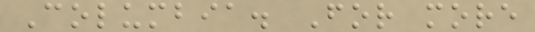Columbia. For more
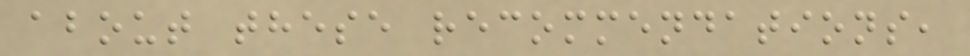about these recommendations,
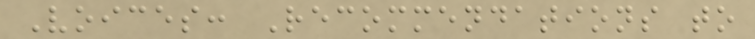Voices: Recommendations to
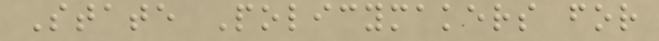State Policymakers for
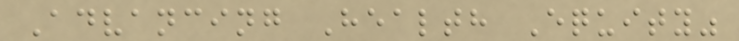Advancing Health Equity"
